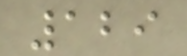129
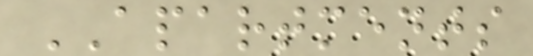APARTMENTS
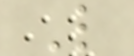L
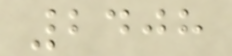2408
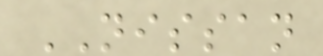NISSAN
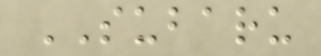SUBARU
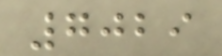7029
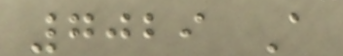7029 A
